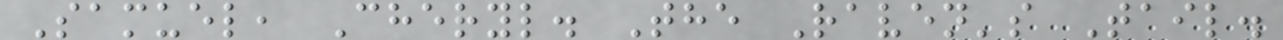Samuel, Cheryl. The Raven's Tail.
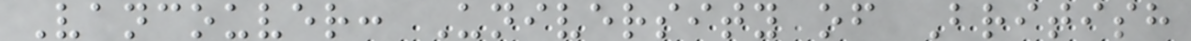Vancouver: University of British
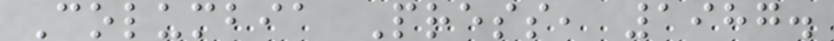Columbia Press, 1987.
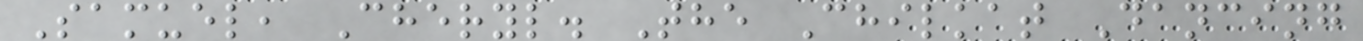Samuel, Cheryl. The Chilkat Dancing
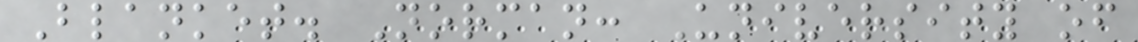Blanket. Norman: University of
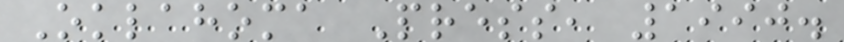Oklahoma Press, 1990.
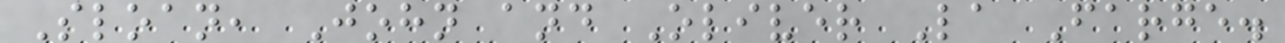Sloan, John and Oliver La Farge.
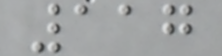117
